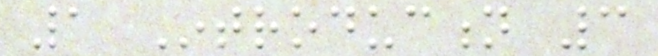1 Introduction 3
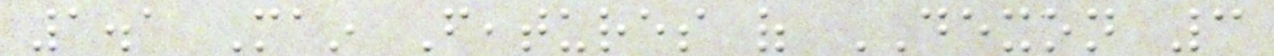1.1 Main Features of DEXON 3
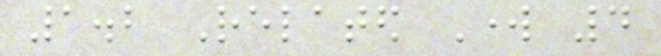1.2 Related Work 4
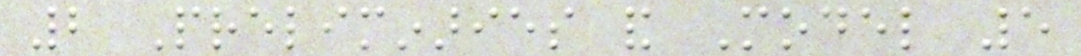2 Preliminaries and Model 5
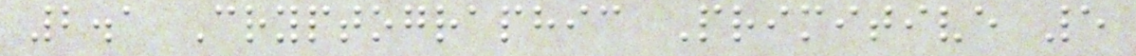2.1 Cryptographic Primitive 5
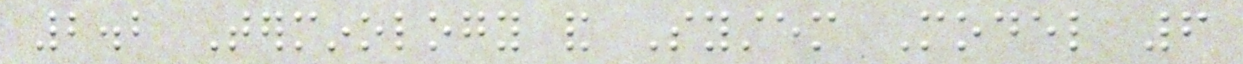2.2 Terminology and System Model 6
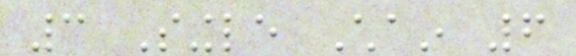3 Single Chain 6
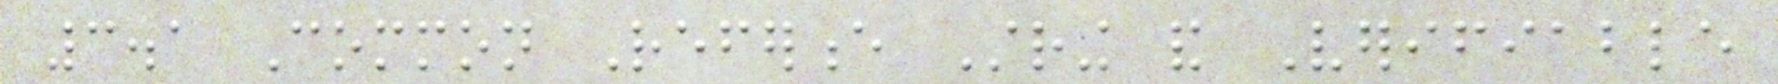3.1 Common Reference String and Verifiable
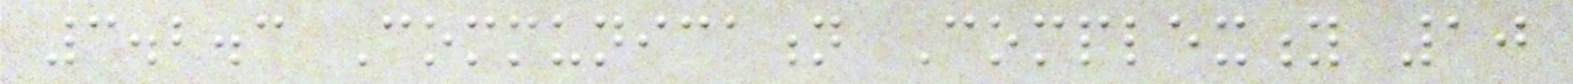3.2.3 Communication Complexity 10
